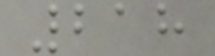218
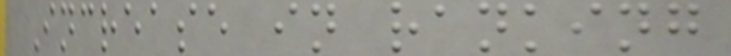Increase in ranking
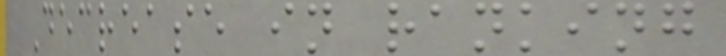Decrease in ranking
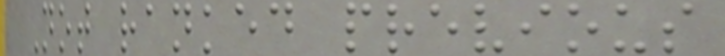Not ranked previous
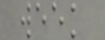week
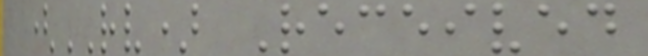(RV) Received
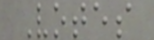Votes
